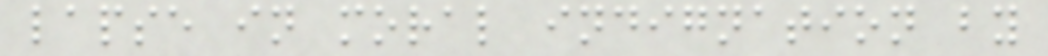lapse in moral indignation by
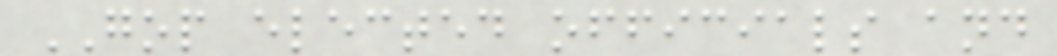GOP elected officials and
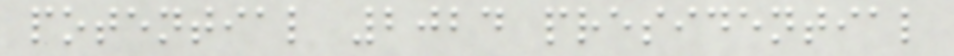potential 2024 presidential
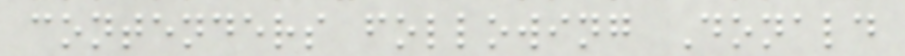contenders following Donald
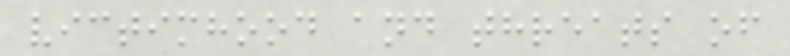victimhood and threats of
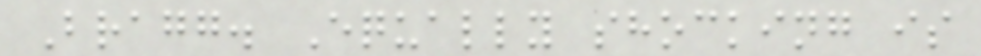Bragg. Equally shocking is
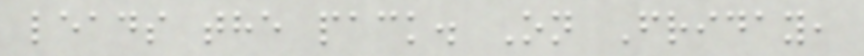leads the pack. On Friday,
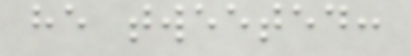he tweeted:
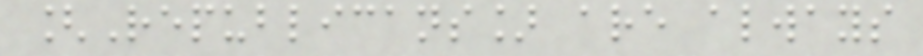[Republicans] are always
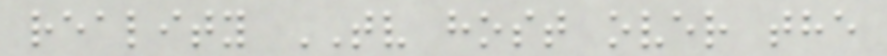reality TV host over the
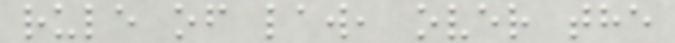rule of law, over the
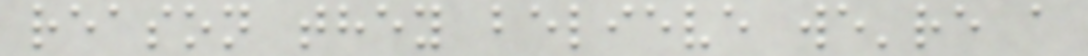reason they believe we're a
